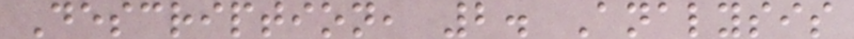Description, 2. Analysis
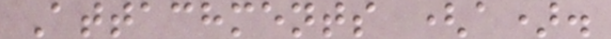Attachments (a).
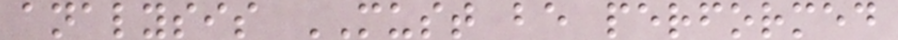analysis MUST be performed
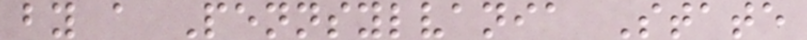by a Pennsylvania State
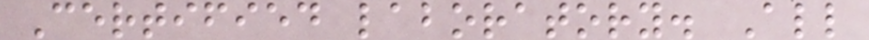Certified laboratory. All
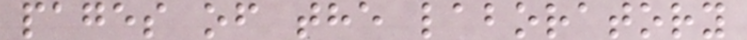pages of the laboratory
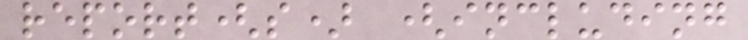report(s) (including
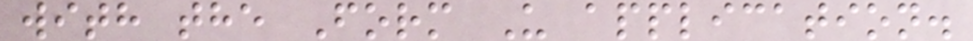with the Form U application.
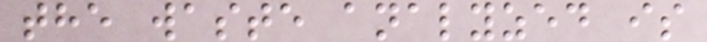the waste analyzed is
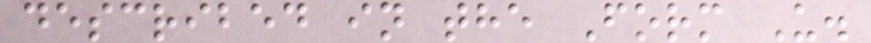described in the Form U.
